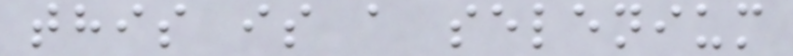this is a selenium
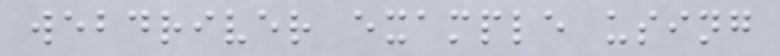webdriver example using
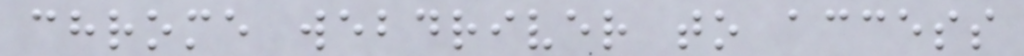chrome webdriver to access
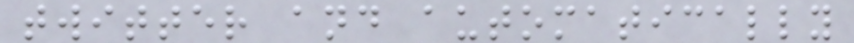twitter and automatically
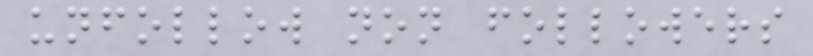unfollow non followers
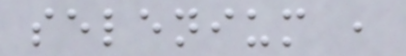selenium ,
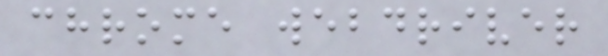chrome webdriver
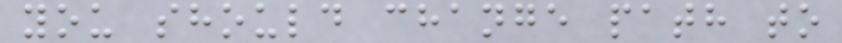you should change path to
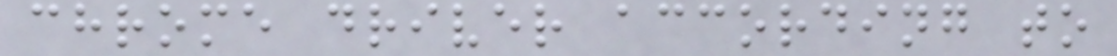chrome driver according to
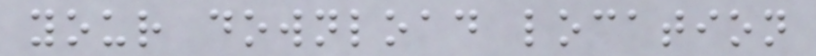your download location
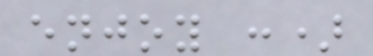enjoy :)
